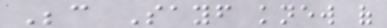Because Sayf knew of
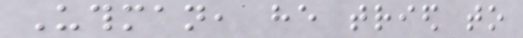Uthman, he tried to
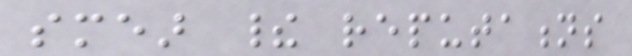smear their reputations
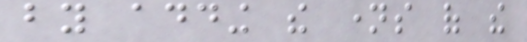by adding the names of the
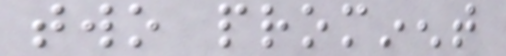two prominent
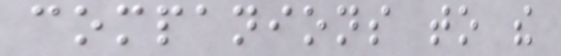companions to the
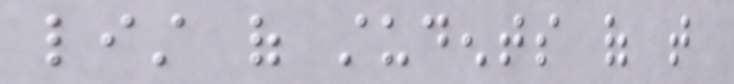list of students of that
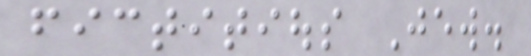fictitious Jew.
